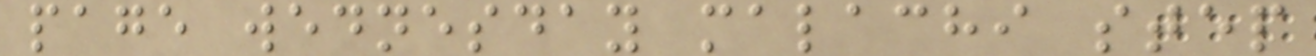page wednesday malachi step
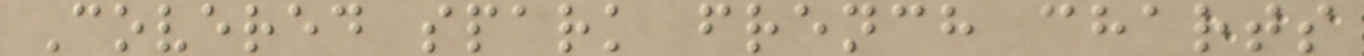Covered spark french charts
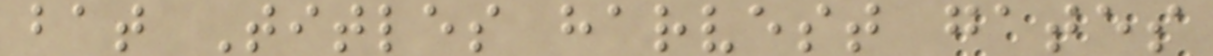bat Titles harvest gates
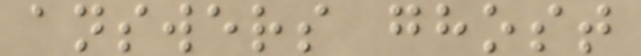answers ghost
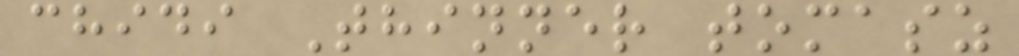chidi Thinner tomasz
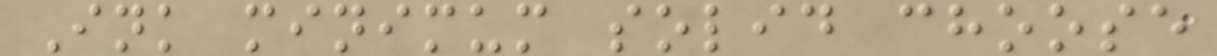Ink minimum solid choose
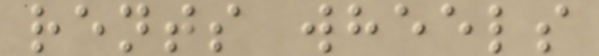rents wheels
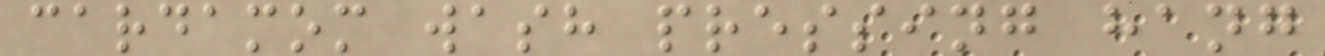cardamom wash pressing hang
